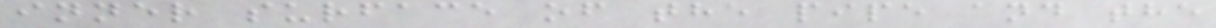inner surface of the pipe and the
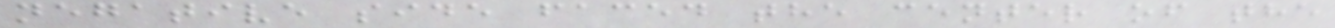negative side faced the center of the
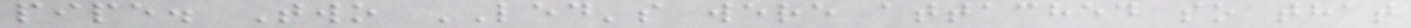pipe. Two LED's were attached so that
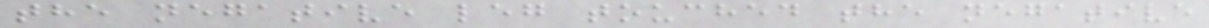the negative leg touched the negative
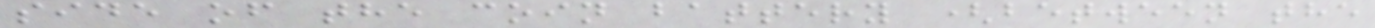side of the coin battery (between the
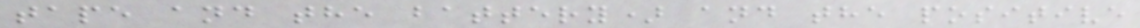tape and the battery) and the positive
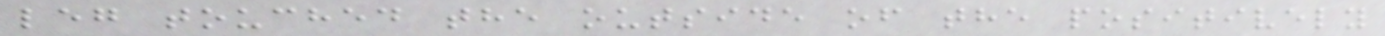leg touched the outside of the positively
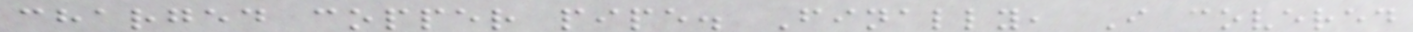charged copper pipe. Finally, I covered
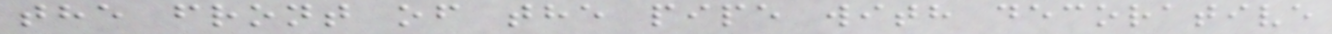the front of the pipe with decorative
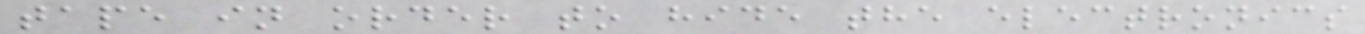tape in order to hide the electronics
